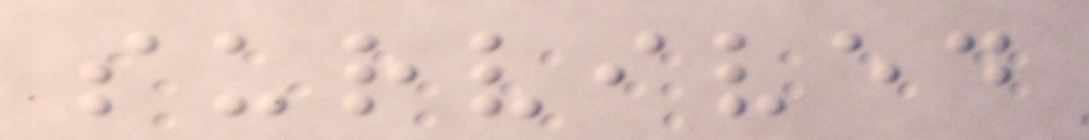survived
